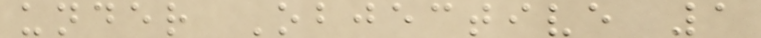under Objective 1
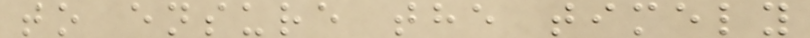to ensure the timely
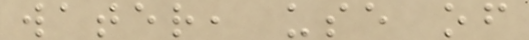water, use of
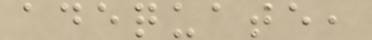adequate,
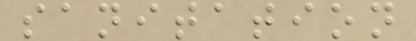sanitation
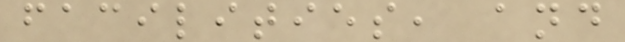facilities, and
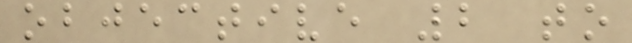objective 2 to
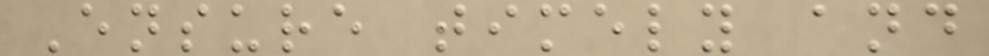Ensure timely and
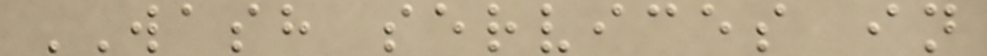WASH services in
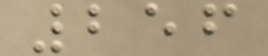256
